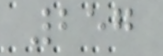257
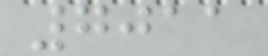7011
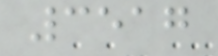3517
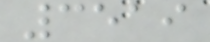3519
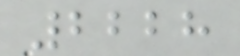2228
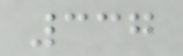337
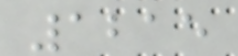1215
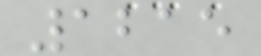1215
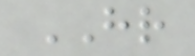HR
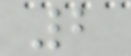2
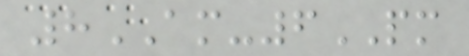8AM-6PM
